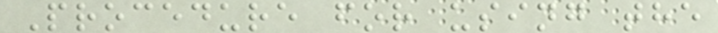Procedure for using the
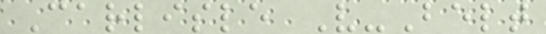Carlisle V-Belt
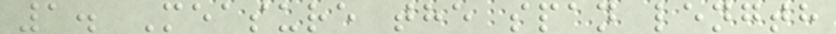1. Measure the span length
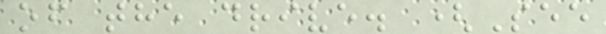of the drive. (See
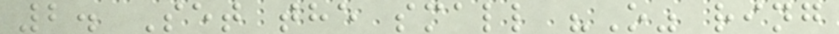2. Set the small "O" ring
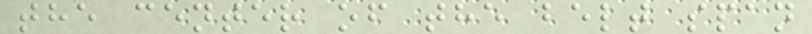the center of the belt span
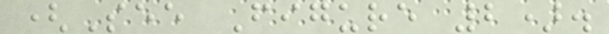(See Figure 2).
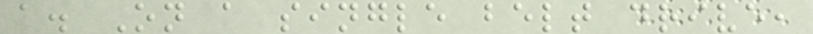a. On a single belt drive,
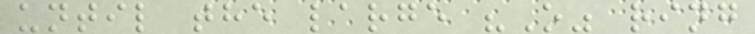until the large "O" ring
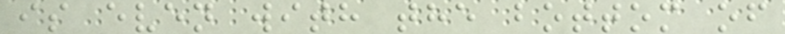is even with the bottom of
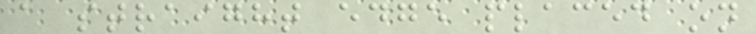a straight edge placed on
